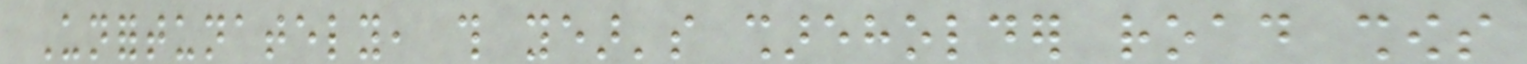Unfortunately, this year's shareholder road shows
